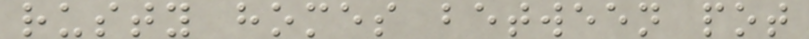rusty homes between pot
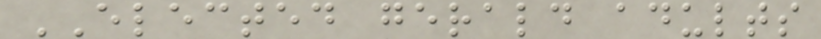ELECTED gerald adults
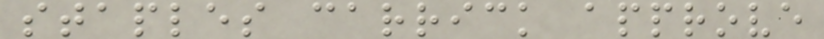staples carrick approve
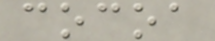cocoa
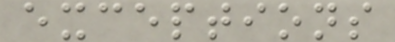exceptions
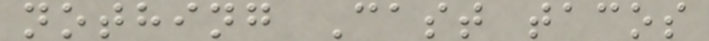nothing Cast tacos
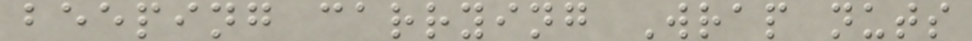beeping carrying Wrap nuts
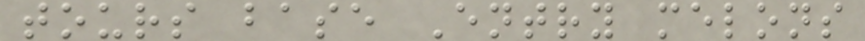tours base Entry melons
